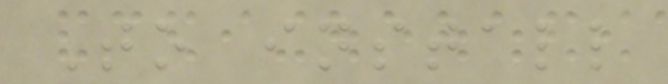To install
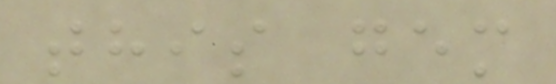this gem
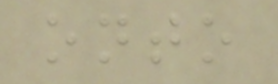onto
